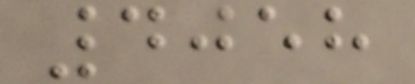4058
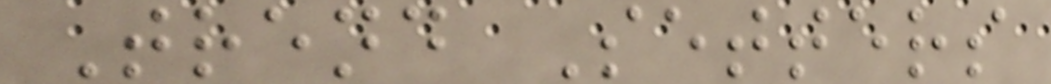Trend Setters
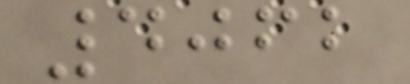4062
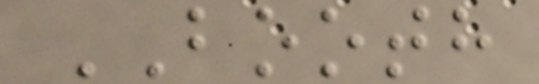BOOTH
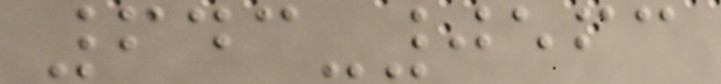643-0563
